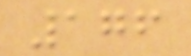176
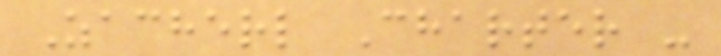Zacherl Charter -
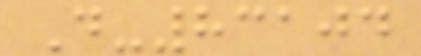D-83104
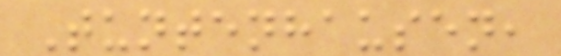Tuntenhausen,
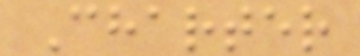Charter
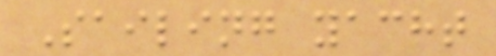Sailing yacht
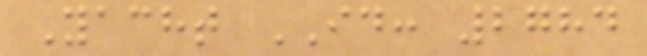Yacht ID: 2784
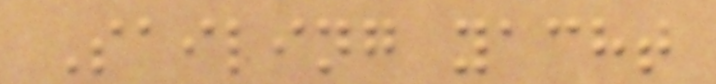Sailing yacht
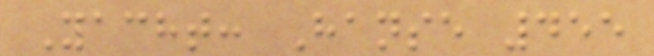Yacht: Hanse 455
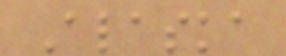Alaska
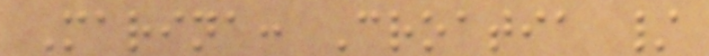Marina: Croatia /
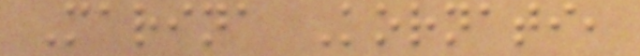Marina Kornati,
